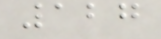127
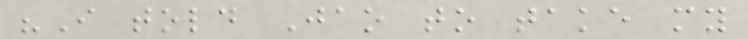"I told Jao to take my
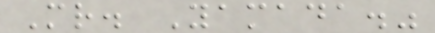Mr. Yamada."
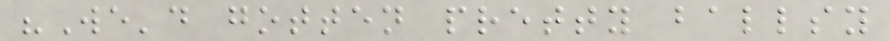"We'd gotten pretty ballsy
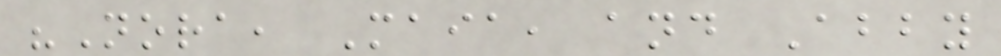"Nora, Maia, and Abby
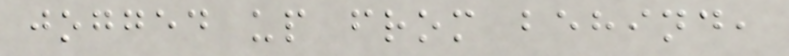jogged up from behind,
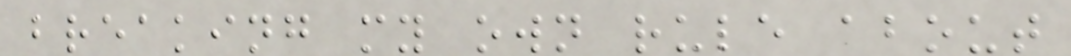breaking my own rule about
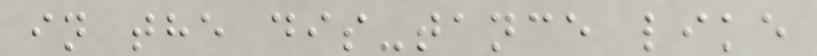in the dis-tance like
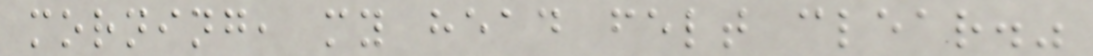morning, my head felt clear."
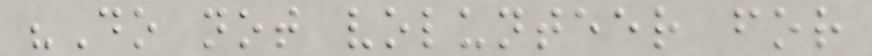"Do not volunteer for
